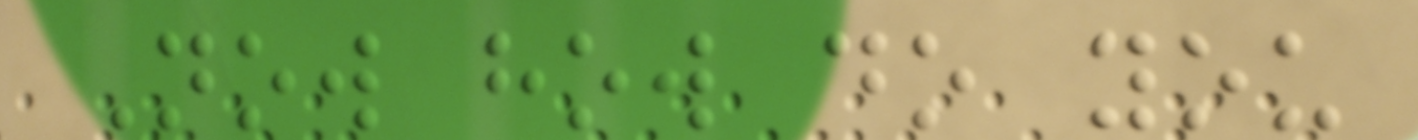Now how do you
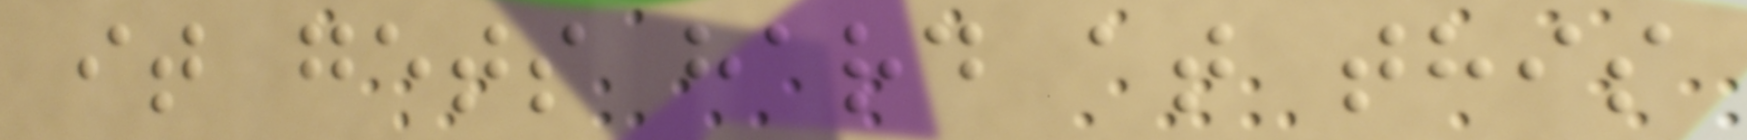it gets hard at this
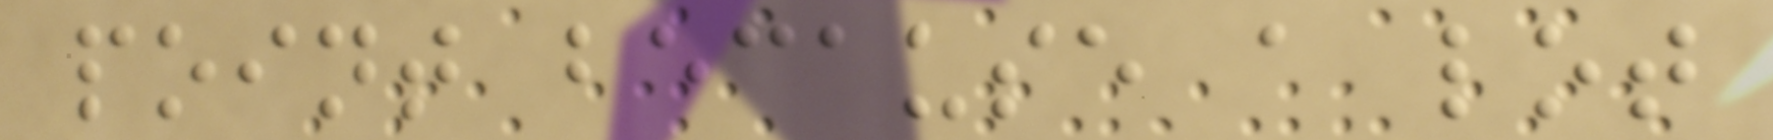point because a lot
